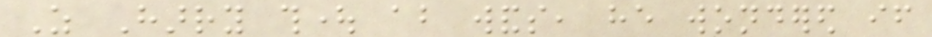As Harry thought about wands, he wondered if
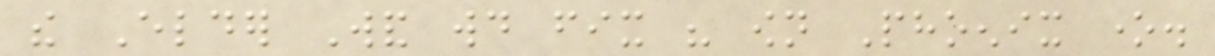the Elder Wand would fix his own Phoenix one.
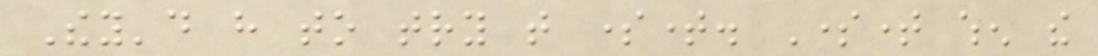They'd have to try that sometime. Sometime when the
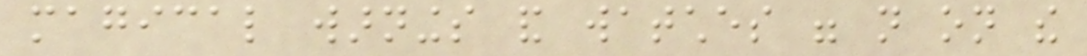magical warnings and watches were not on the
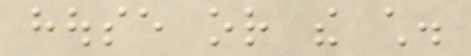house or the child.
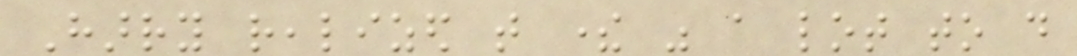Harry realized that there was a lot to do
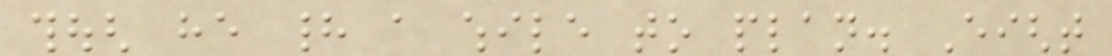though he had a while to plan. Eight
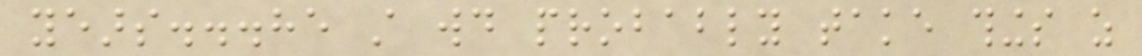years...he still would probably take things as
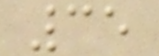35
